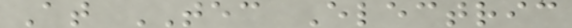At TEC Electric
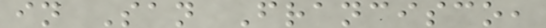in San Francisco,
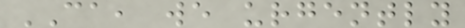CA, we urgently
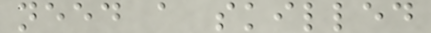need a skilled
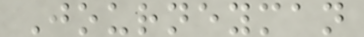Journeyman
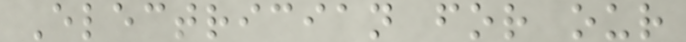Electrician for our
